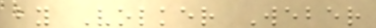by Volker Weber
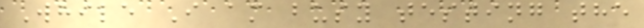While I am busy testing the
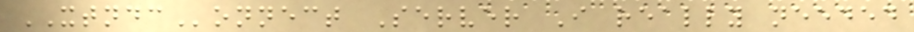XTNDConnect Server I really needed
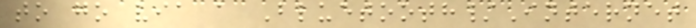to go via a Bluetooth/Internet
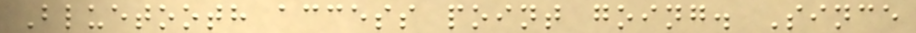Bluetooth access point going. Since
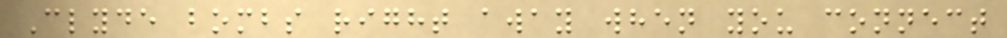Clyde bombs right away when you connect
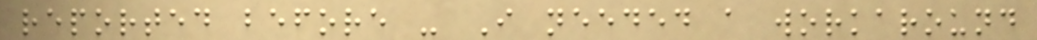reported before - I needed a workaround
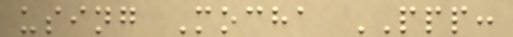using Mocha PPP:
